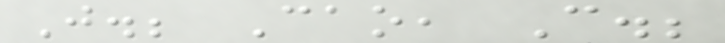J.; Cao, C.;
